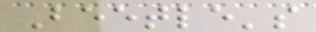Beetle's
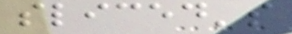sliced's
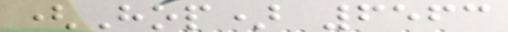(Hop) 6563
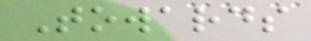Towards
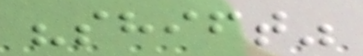"shift"
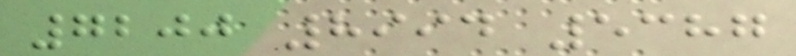7200 8994 5387
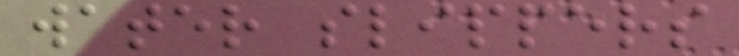water slippers
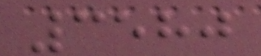3580
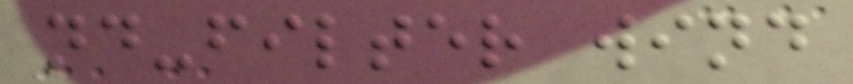nd-filter wind
